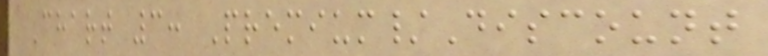Chart 3: Premium/Discount
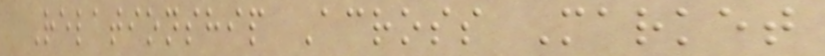Relationship Across Market
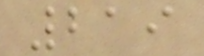219
